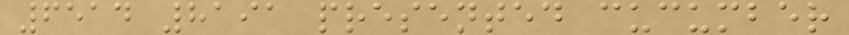6514 8191 presented cucumber
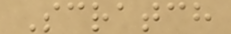Scratch
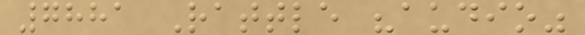7881 Rattle "audio"
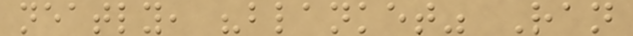neatly, "blanket" Ran
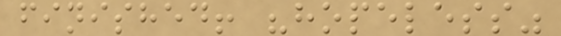finished! "hopeless"
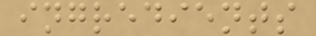ingredients
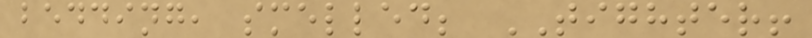bedding, smelled; TIGHTER!
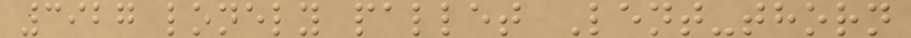3927 lonely pallet Lent-thorn
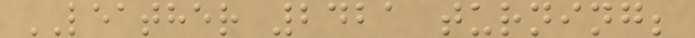LEATHER 2421 turning;
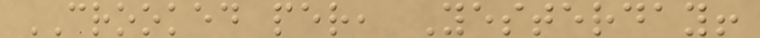CROOKED per, Yesterday!
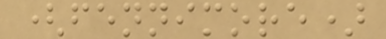(fennimore)
